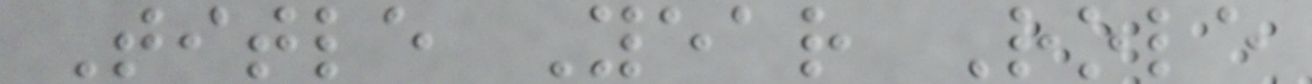Title Year Role
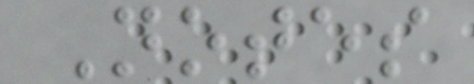Notes
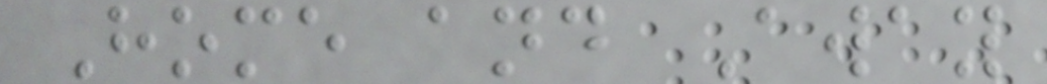Home and Away
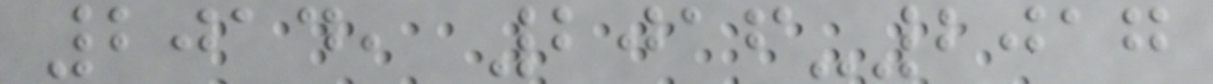2014, 2016-2017
